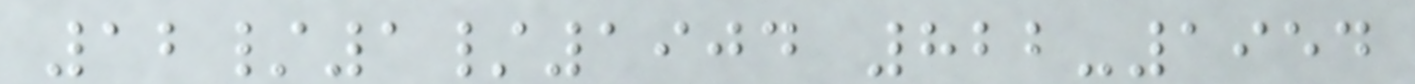12/1/1904 822-1954
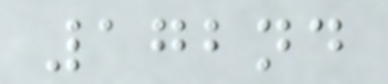172nd
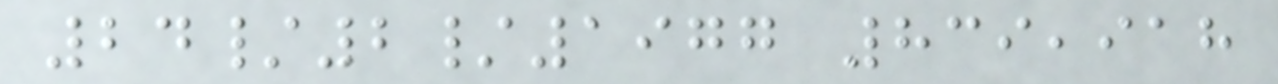24/2/1977 839,918
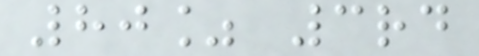80% 3rd
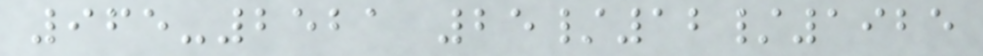965-2521 25/12/1925
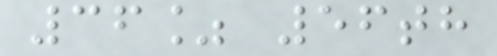36% 56th
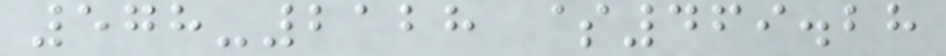578-2128 $469.28
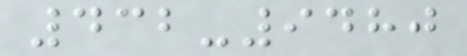432-9480
